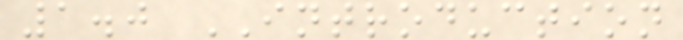1.0 INTRODUCTION
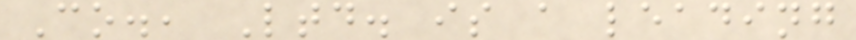Co., Ltd. is a leading
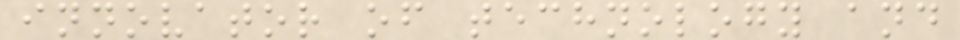innovator of technology and
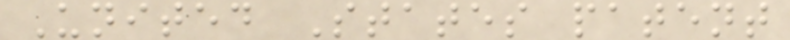United States patent
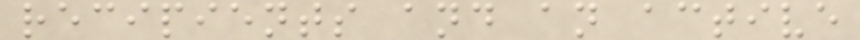recipients and an active
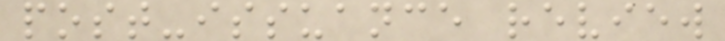post-issuance review
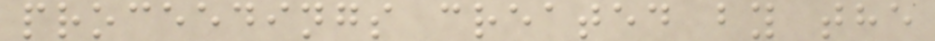proceedings created by the
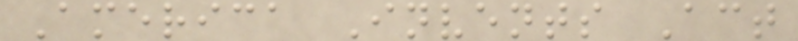America Invents Act
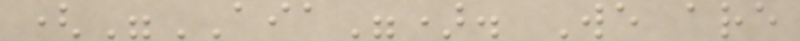("AIA"). We are
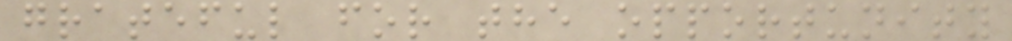grateful for the opportunity
